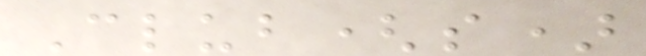Club(s)
